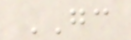GC
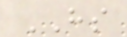HS
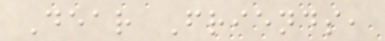Dear Friends,
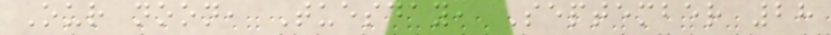Our noon, Tuesday, September 28
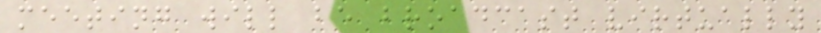meeting will be broadcast virtually
